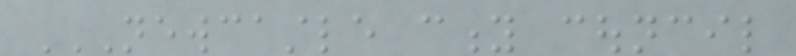NEWCASTLE CITY COUNCIL
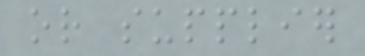or supplier
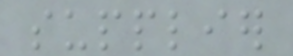supplier
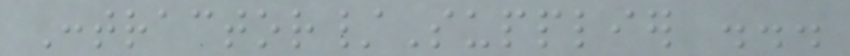Contractor/Supplier ...
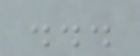...
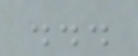...
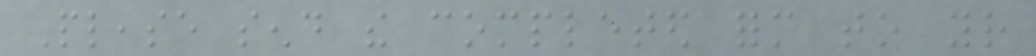Please send the completed form to your
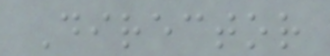Director
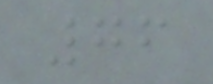76
